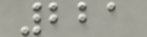221
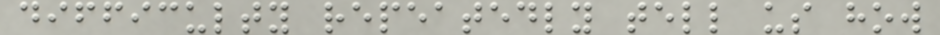difficulty repeatedly tell us how
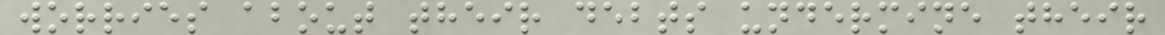worries about their debts undermine their
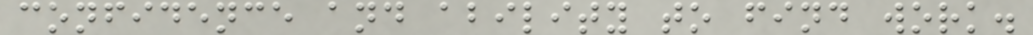confidence and ability to find work.
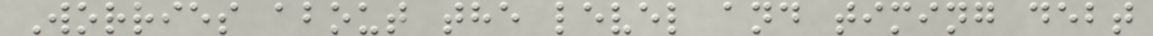Worries about the level and timing debt
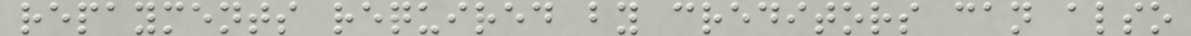repayments required by creditors can also
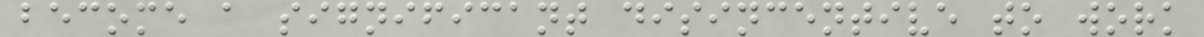become a significant disincentive to work
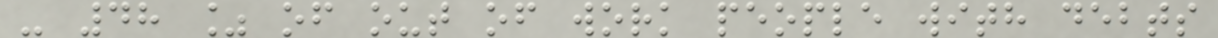- 48 % of out of work people with debts
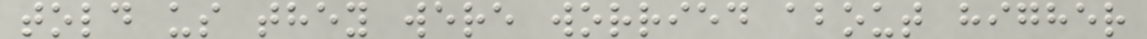told us they were worried about higher
